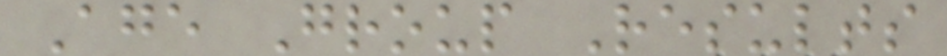Age Group Results
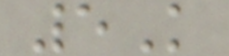5K
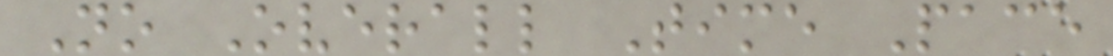No Overall Time Pace
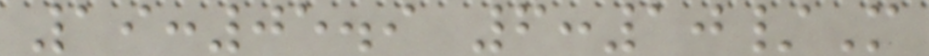19:05.9 6:10/M
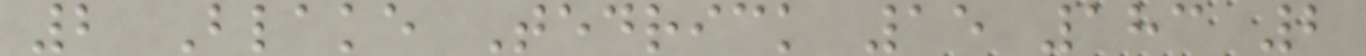2 Blake Tedrick 15 183 2
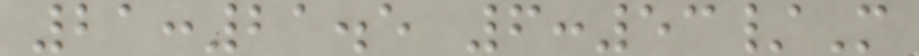21:21.5 6:53/M
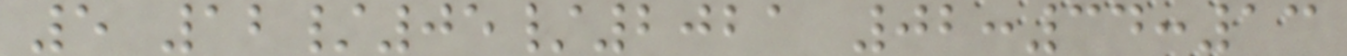5 12/05/2021 02:34:13
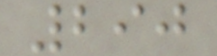290
